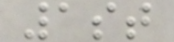1st
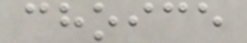choice
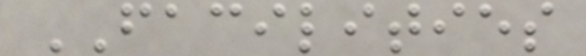FACILITIES
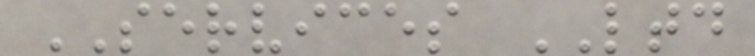SERVICES LTD
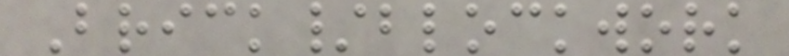Brick/blockwork
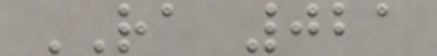RA 021
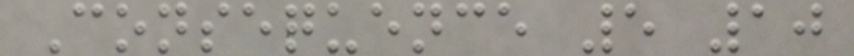Consequence 5 10
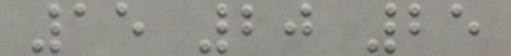15 20 25
